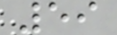59
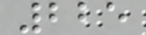225
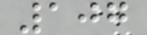107
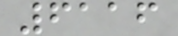6116
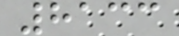8133
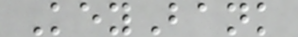KeyBank
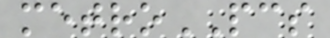metroPCS
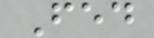Fed
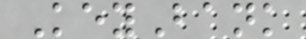KeyBank
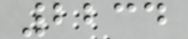2234
